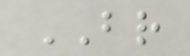BR
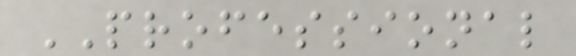PROFESSIONAL
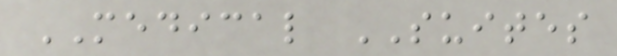MEDICAL SUITES
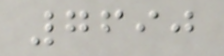7690
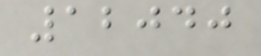12040
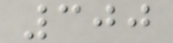300
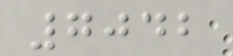7042
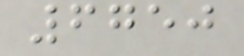6750
